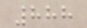888
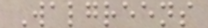Walgreens
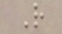R
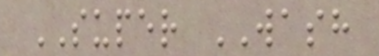SUPER WASH
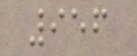956
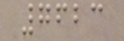7623
